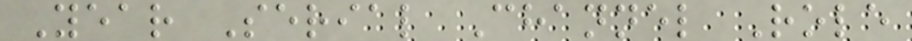Year Serial Channel Role
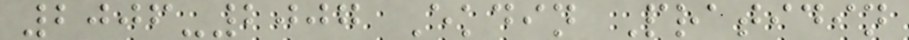2006-2007 Ekdin Pratidin
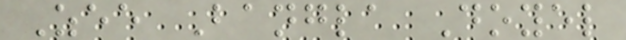Zee Bangla Doyel
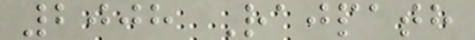2008 Rajpath
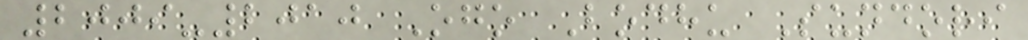2009-2010 Ogo Bodhu Sundori
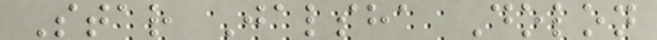Star Jalsha Dolon
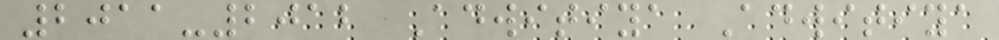2011-2012 Adwitiya Adwitiya
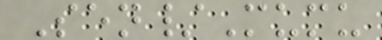Sen/Mumu
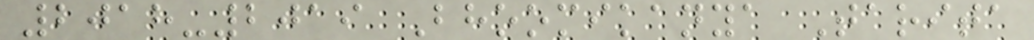2018-2019 Bhoomikanya Tarita
